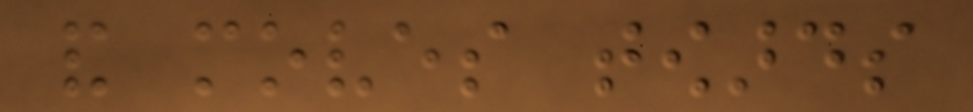and moves towards
